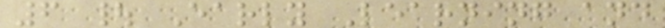6 | Early Learning and
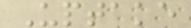Uptake
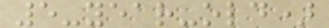5-year-old)
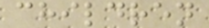children
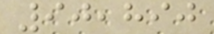90,890
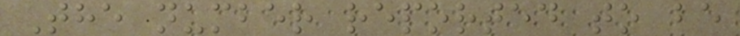The number reported to be
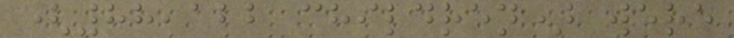(88,122 children) were
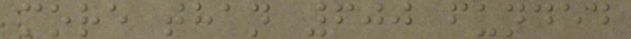more than 600 funded
